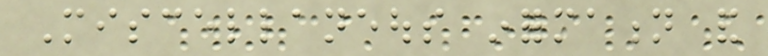Miscellaneous information and
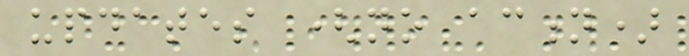updates (no action)
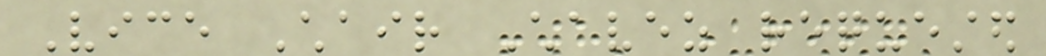Vice Chair Chavez requested
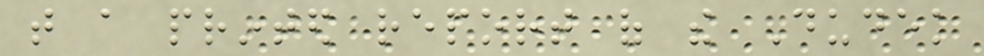that a printed report of the Dudek
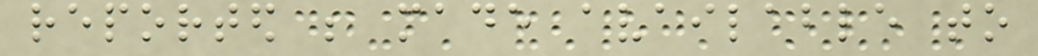reported be made available to
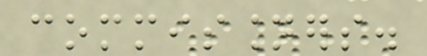commissioners.
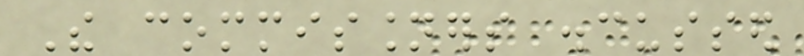The commissioners discussed
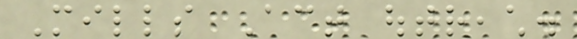Mills Act outreach.
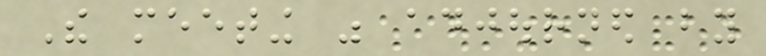The meeting was adjourned by
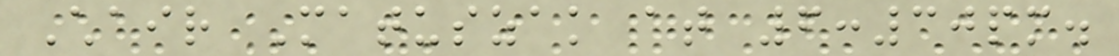Chair Matuszak at 6:30pm.
